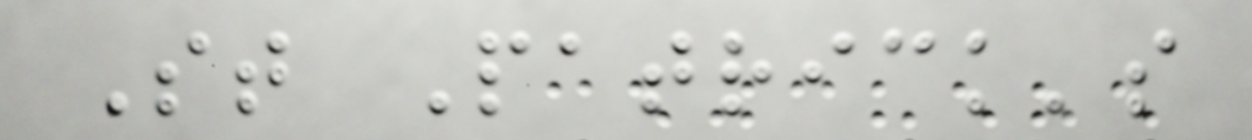St Patrick's
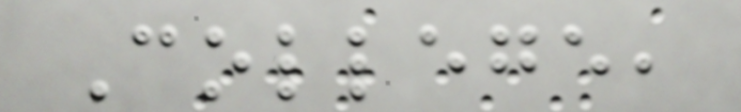College,
